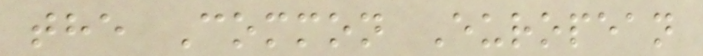the Common European
